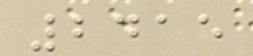2415
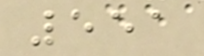551
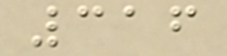316
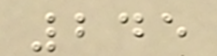245
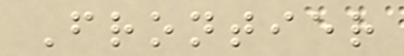Frontier
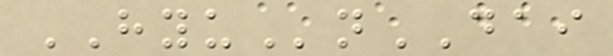HYUnDAI
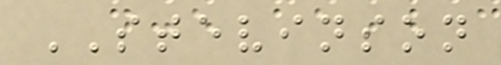STEVINSON
